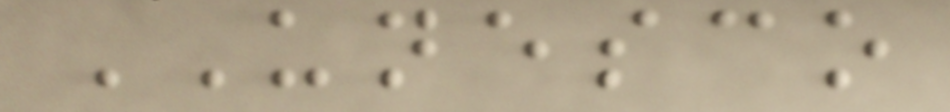UNESCO
